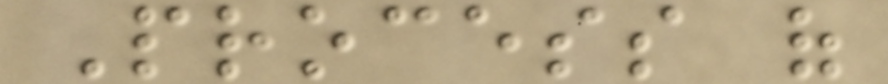Process of
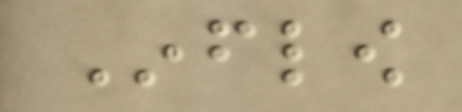Inflow
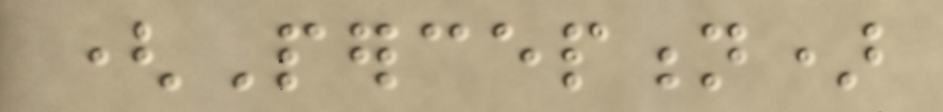(Perception)
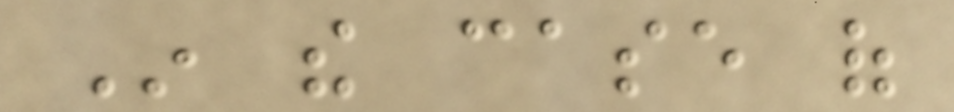In the case of
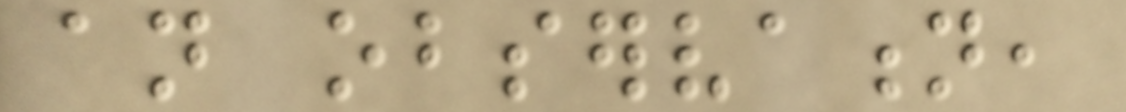an observation,
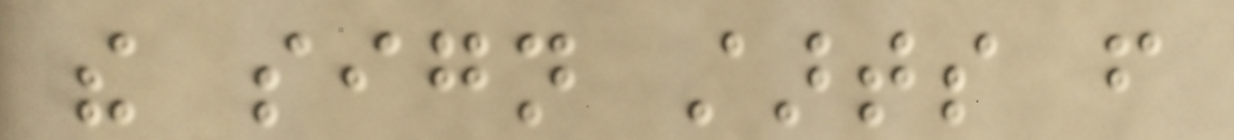the sign starts from
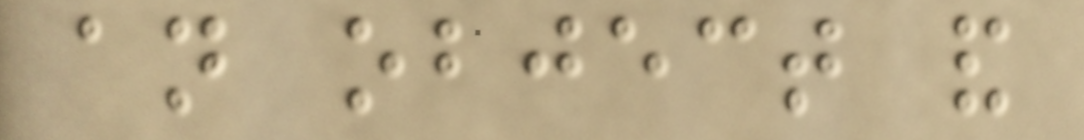an object and
